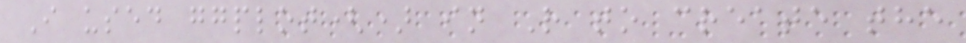I used ggplot() in R to create the
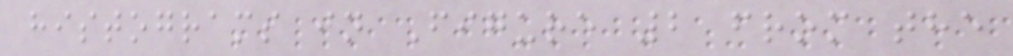histograms in Figure 2 from the
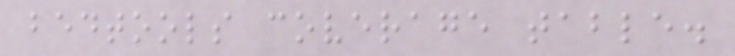bedtools coverage table.
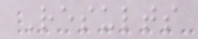Results
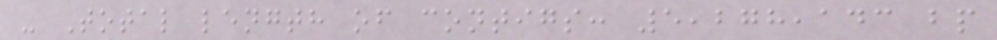- Total length of contigs: 5,278,143 bp
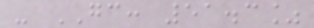- GC: 51.3%
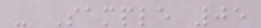- Sample 05
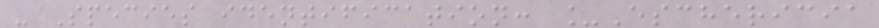- Species identification: _Eschericia
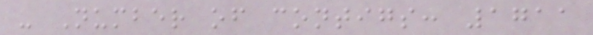- Number of contigs: 1711
